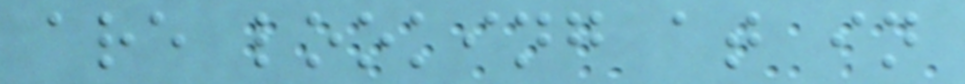are looking at in
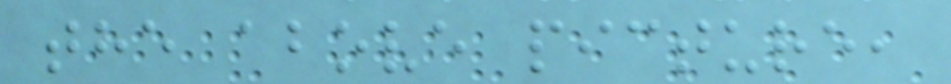the above picture,
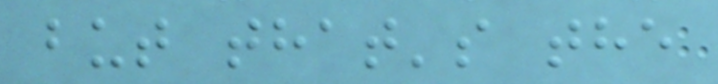but that's the
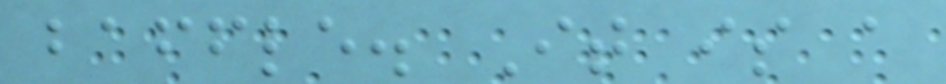baffle. It is a
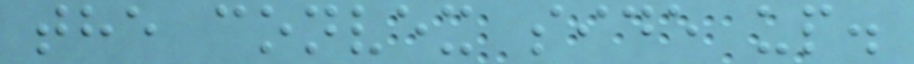the convex side up.
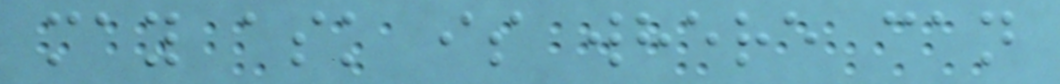may ask is where can
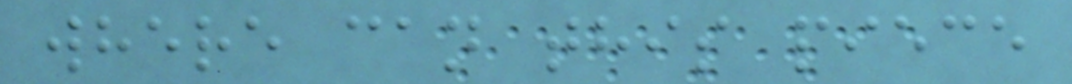where can this piece
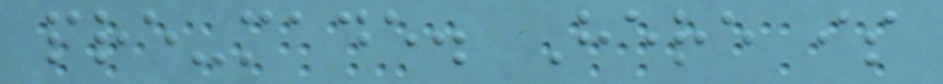pre-made. Here is
